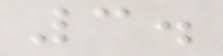3.
